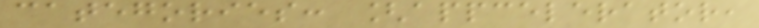categories: [appcelerator,
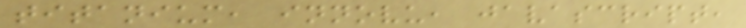titanium, innovu, javascript,
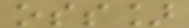oss]
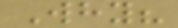Why?
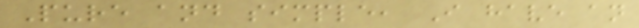Pure and simple, I have an
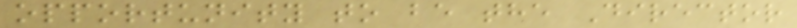opportunity to be the Director
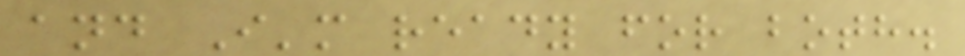and I'm ready for both.
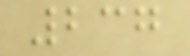237
